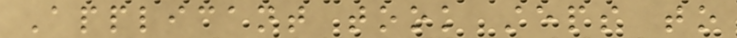Applicant took steps to
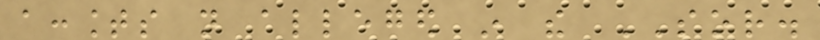accounts not alleged in the SOR.
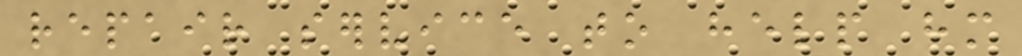repair service to help him
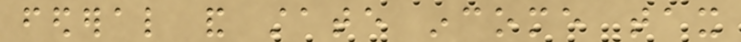federal and state income tax
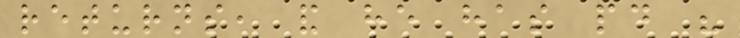returns, and he has paid his
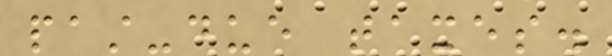past-due taxes.
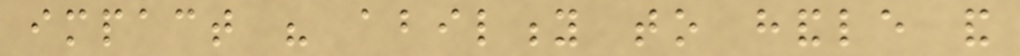impact his ability to handle and
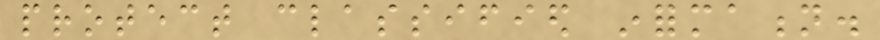protect classified information.
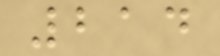214
